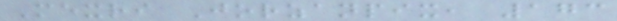Mexri Jorzanpix, 173
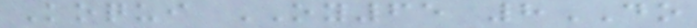Koqui OY65 8DO
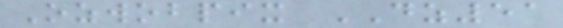Ozwobpix DZ51
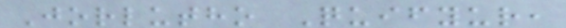Jorlutho Quifyur,
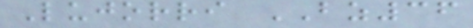Lujorri BZ36
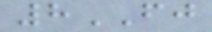8FJ
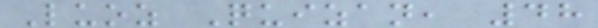Luoz Quizan, 48
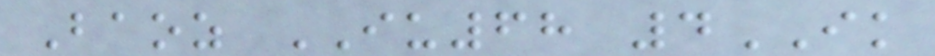Baoz IU68 4IK
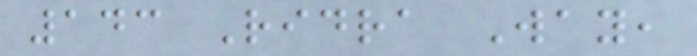143 Ridra Way,
